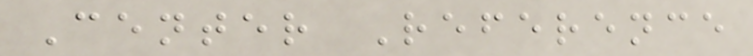Center Reference
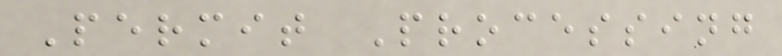Permit Processing
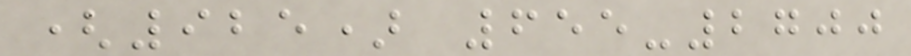(925) 655-2700
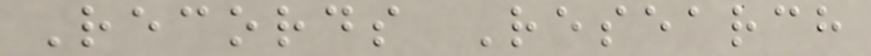Records Research
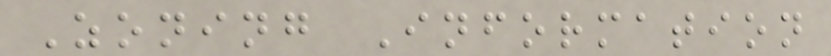Zoning Information
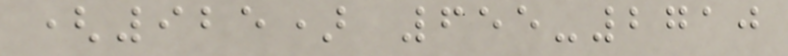(925) 655-2710
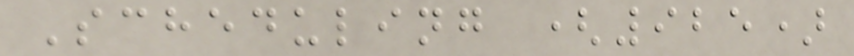Scheduling (925)
